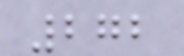272
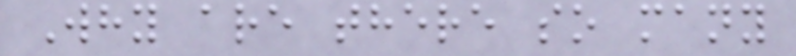Why are there so many
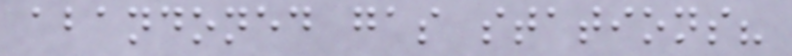abandoned gas stations?
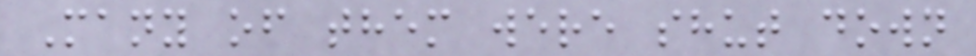Many of them were shut down
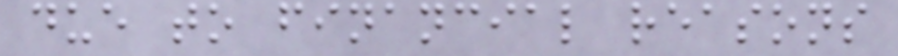due to financial reasons
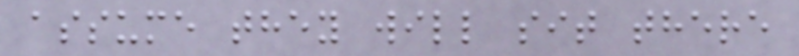assume they will sit there
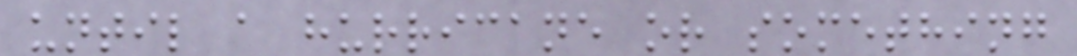until a hurricane or something
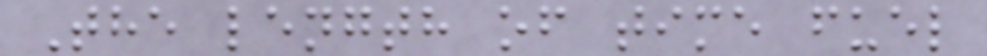The length of time fuel
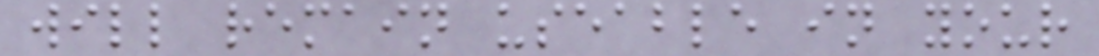will remain useable in your
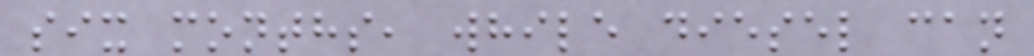six months, while diesel can
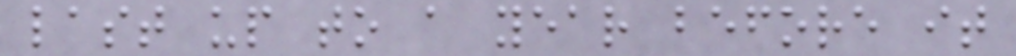last up to a year before it
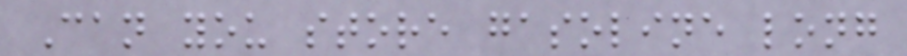Can you store gasoline long
